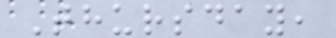Thursday,
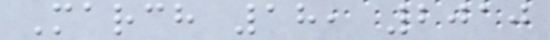March 18, 2010
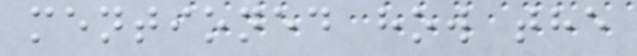mentioned how the
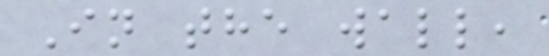In the wall,
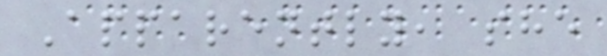Apparently, she
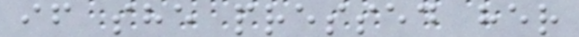if she pressed her
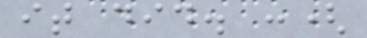it did. :(
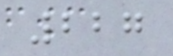227
